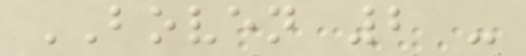BOVEN 2 -
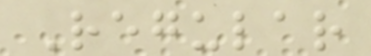Regular
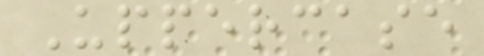Uppercase
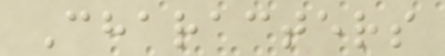Characters
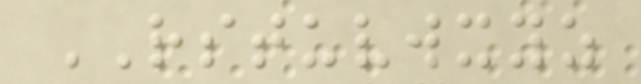RSTUVWXYZ
